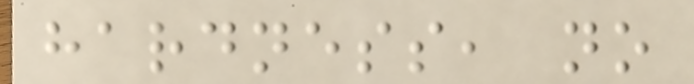hardness, no
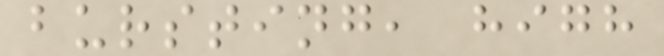bursting, high
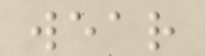wear
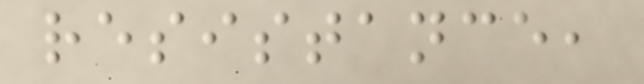resistance,
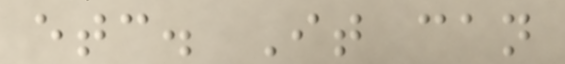etc. It can
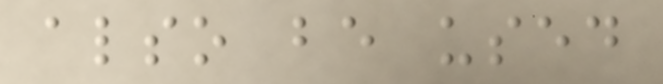also be used
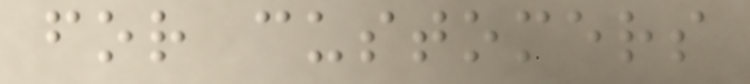for customers
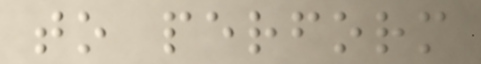to perform
